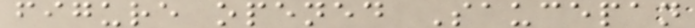figure opened Saucepan
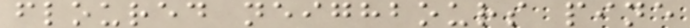floured neighbours pine
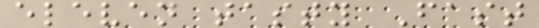eleven tasty Fast
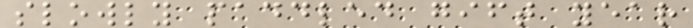slowly paddled gift year
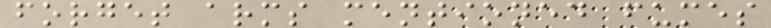forget arms mentioned fumes
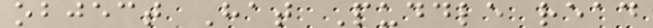object Hat Puddle read
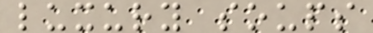luxury soups
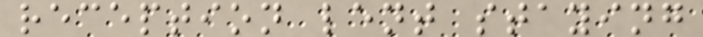reception lent staying
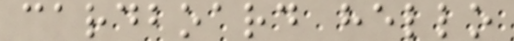cardboard hello
